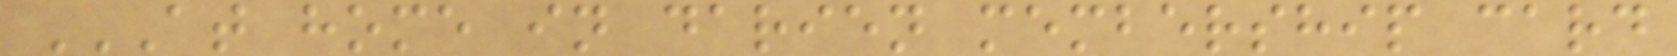AT HOME IN DARIEN MEMBERSHIP CARD
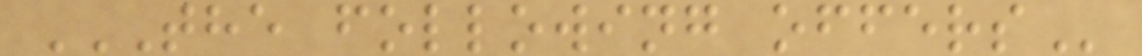THE FOLLOWING OFFERS
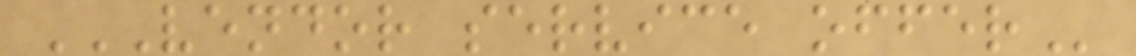VENDOR SERVICE OFFER
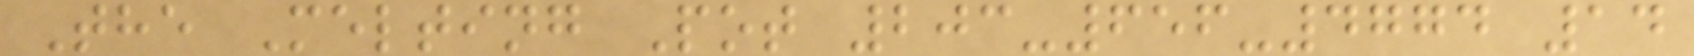The Melting Pot 203-656-4774 14
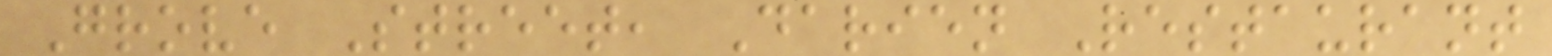Grove Street, Darien Restaurant
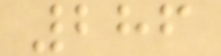286
